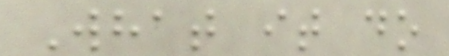What it do
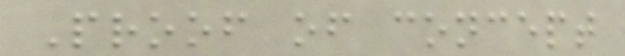Proof of concept
